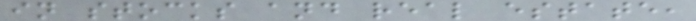in stocks and real estate,
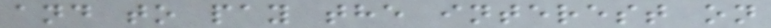and to pay the interest on
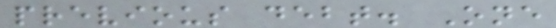previous debt. One
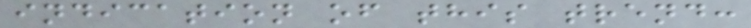indication of this trend:
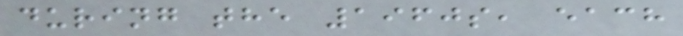during the 1960s, each
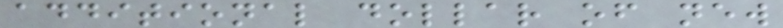additional dollar of new
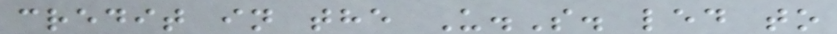credit in the U.S. led to
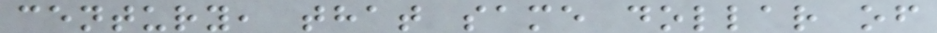century, that same dollar of
